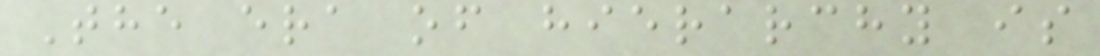The era of hierarchy is
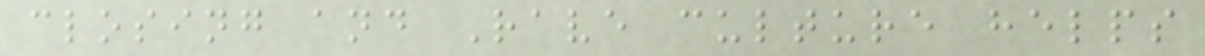closing and Rave culture helps
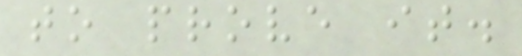to prove it.
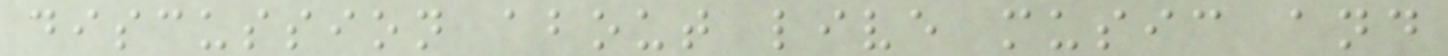discussion about live music and
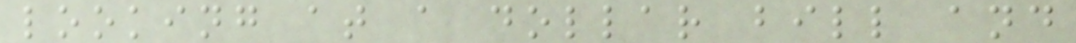looking at a dollar bill and
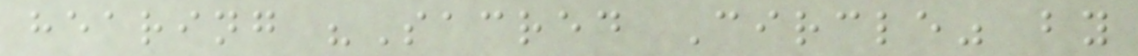hearing "Sacred Circle" by
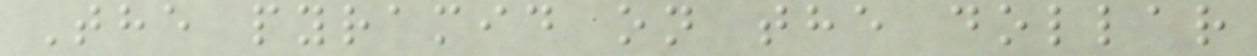The pyramid on the dollar
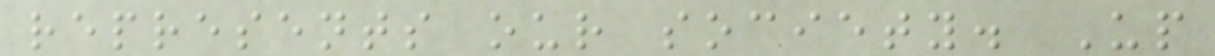represents our society. Up
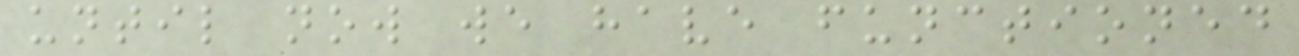until now we have functioned
